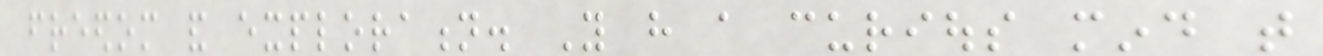freedom and exploration. You have a curious mind that
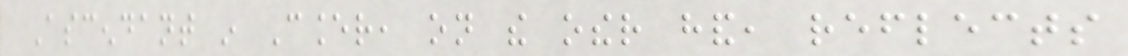Ascendant in Cancer, on the other hand, reflects
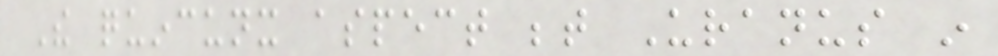The quincunx aspect between Uranus in
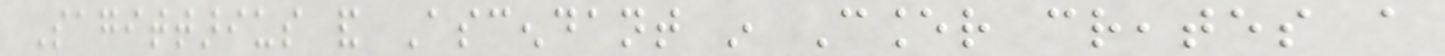Sagittarius and Ascendant in Cancer creates a
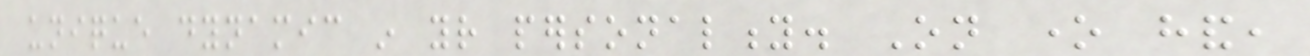unique dynamic in your personality. On one hand,
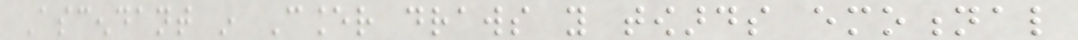Ascendant in Cancer draws you towards emotional
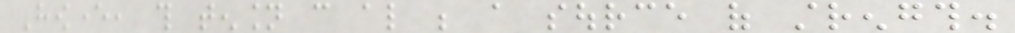However, this tension can also be a source of strength.
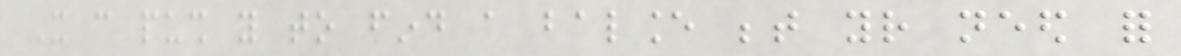It can push you to find a balance between your need for
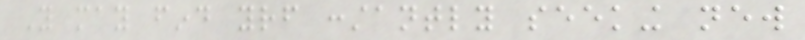You may find yourself constantly seeking new
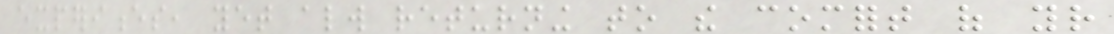experiences, yet always returning to the comfort of your
